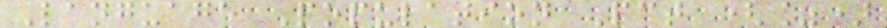Language Population Pct (%)
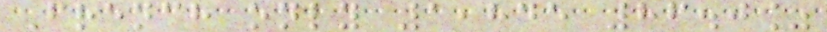French only 1,845 86.0%
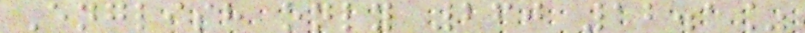English only 260 12.1%
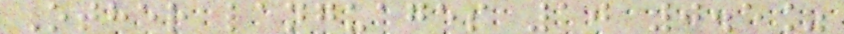Other languages 10 0.5%
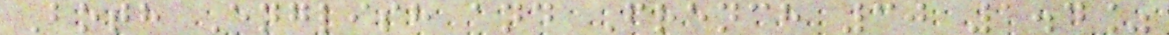Both English and French 30 1.4%
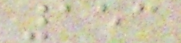153
